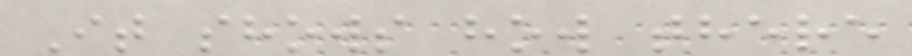It shows how there
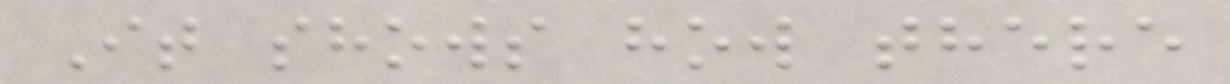It shows how there
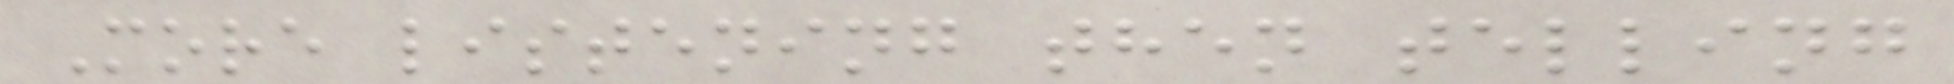More listening then telling
